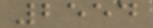2554
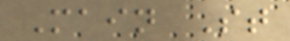Main St
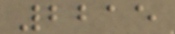2215
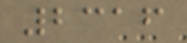2316
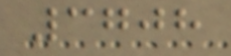3708
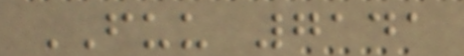FUU 7141
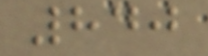840
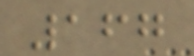167
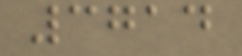3714
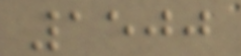1500
